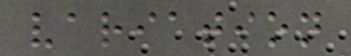variation
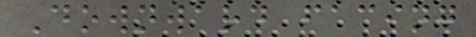Downward facing
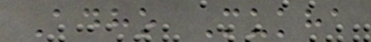Adho Mukha
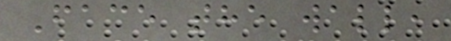Face the wall,
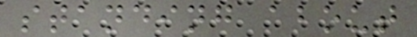standing about
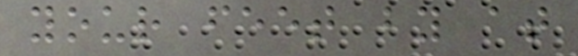your feet by at
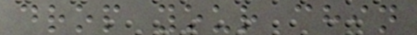drop your chin
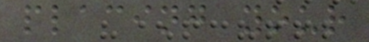placing your
